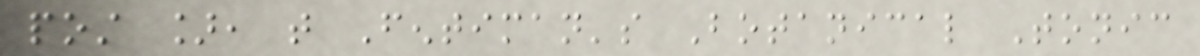post ], that Fentiman's Botanical Tonic
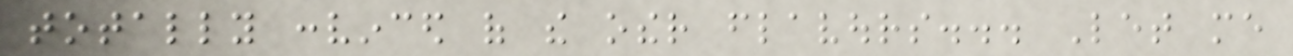totally convinced of the other flavours... Let me
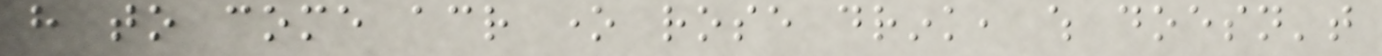have to come across one rose drink, which doesn't
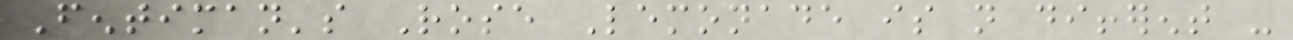Fentiman's Rose Lemonade is not different -
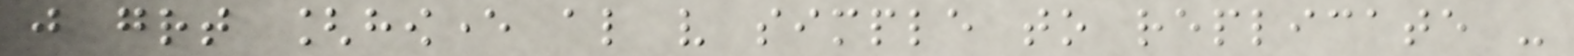just great [however also very simple to replicate -
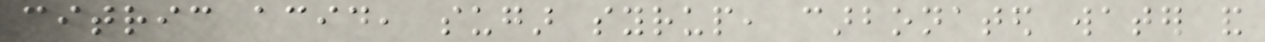citric acid, sugar syrup, carbonated water and
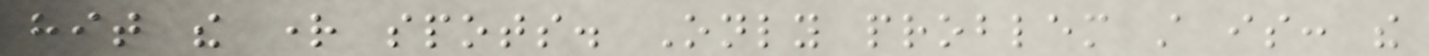hit the right spots. Only problem still is: the
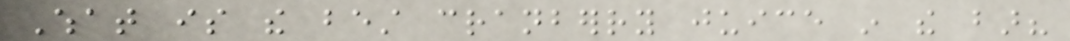What is the best cranberry juice in the bar?
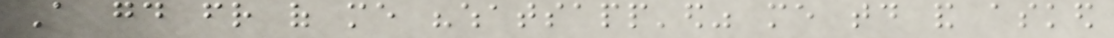A good friend of me "whatsapp'ed" me today and asked
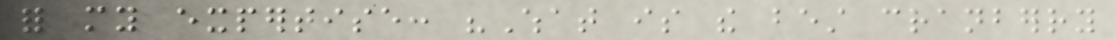for my expertise: "What is the best cranberry
